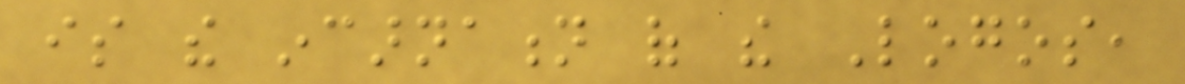is the incarnation of the Logos,
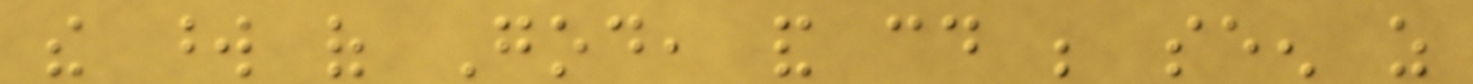the word of God, and could be seen as
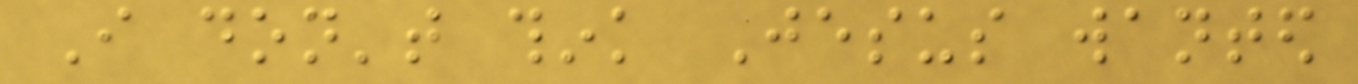I don't think Jesus wanted
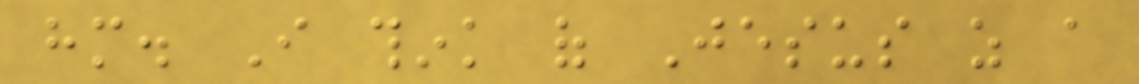him. I think of Jesus as a
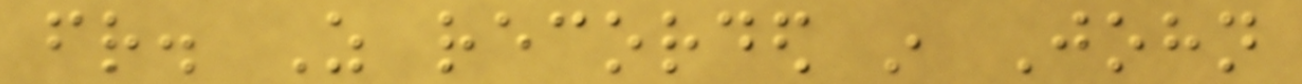friend. As recorded in John
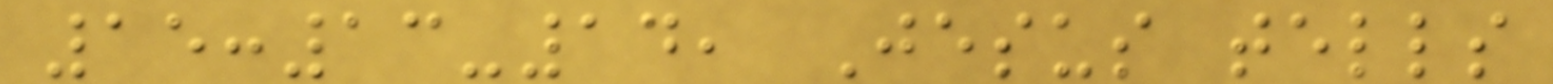15:13-14, Jesus tells
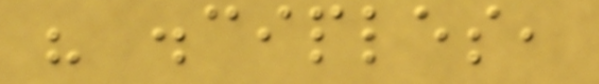his disciples,
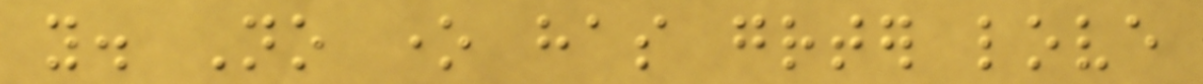you. No one has greater love
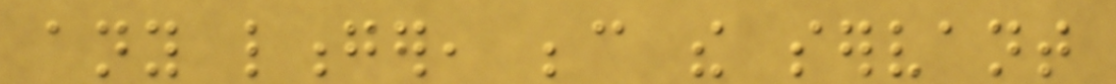any longer, because the servant
